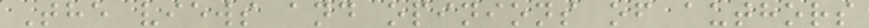The views and opinions of authors
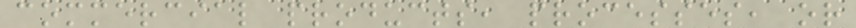commercial products, processes, or
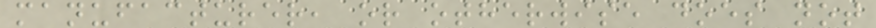manufacturer, or otherwise does not
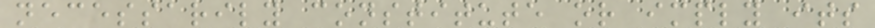necessarily constitute or imply its
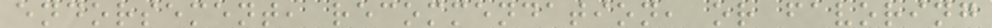endorsement, recommendation, or favoring
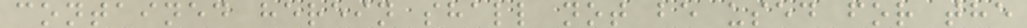contained herein shall not be used for the
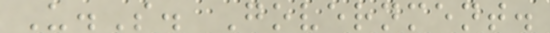U.S. Government.
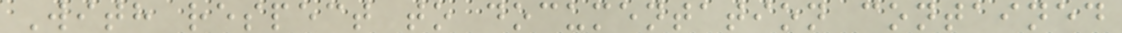With respect to documentation contained
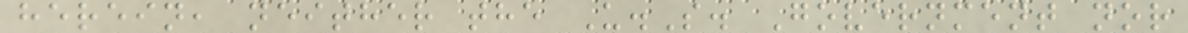herein, neither the U.S. Government nor
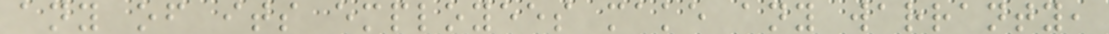any of its employees make any warranty,
